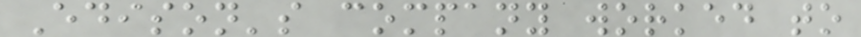Edison's company worked to
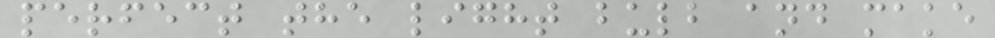perfect the light bulb and make
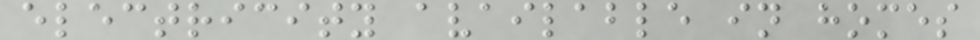electricity available in homes
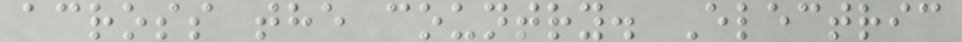across the country. Electric
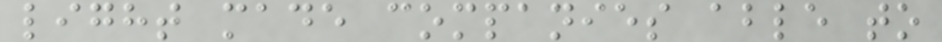light made companies able to
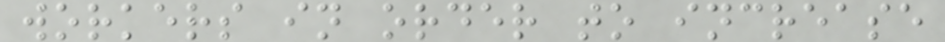workers in order to increase
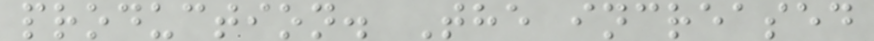production. The increased
